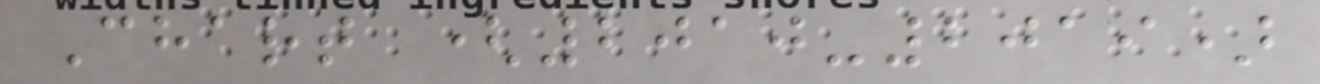Chart (2010-2019)
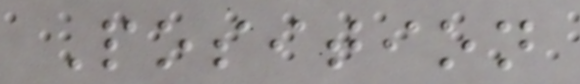Position
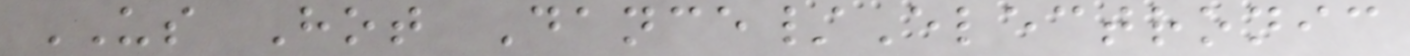US Hot Dance/Electronic
